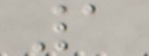1
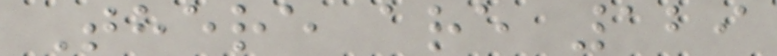There are 129
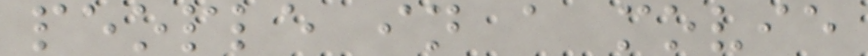people in a movie
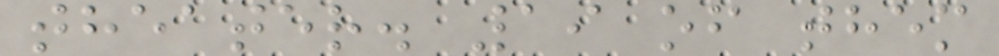theater. 19 of them
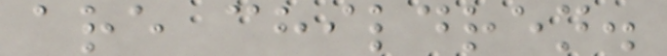are children.
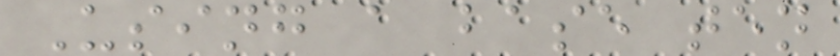Using a base ten
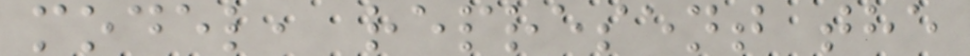model, represent the
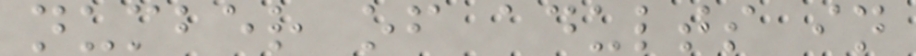number of adults in
